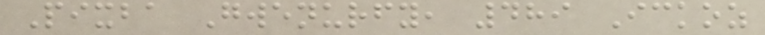Pixba Gwenurfy, 489 Ickoz
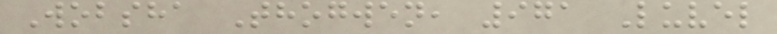Wobsha Thogwen, 971 Luvel
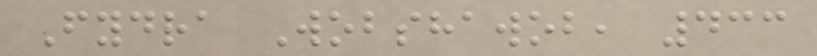Fydra Wobshawob, 433
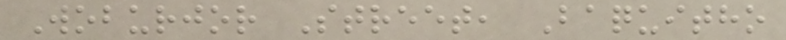Woburjor Street, Baquitho
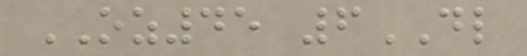OZ45 6DL
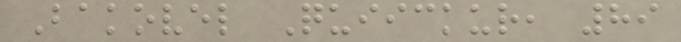Bakovel Quiickur, 89
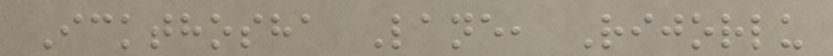Ickthosha Lane, Rijorlu
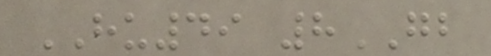HU49 8GB
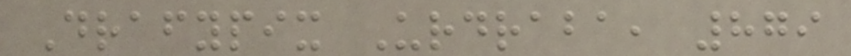Drafypix Urdraba, 879
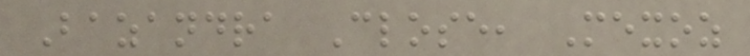Bazandra Close, Mexoz
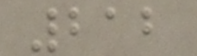212
